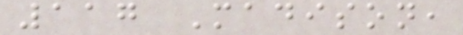117 Madison,
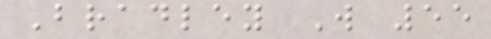Bradley W 55
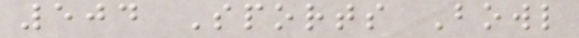504 Sports Bowl
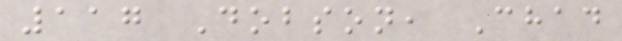117 Dobson, Chad
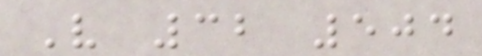V 32 504
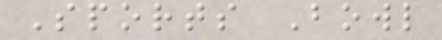Sports Bowl
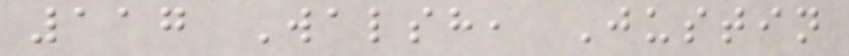117 Walsh, Justin
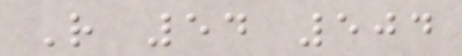R 54 504
